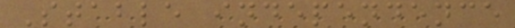Stable independence
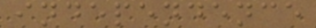independence
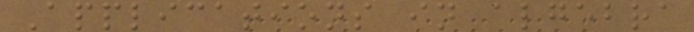Applications in algebra
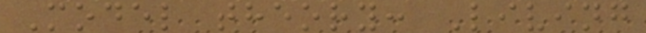Model theory: Living
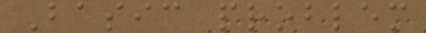Basic problem
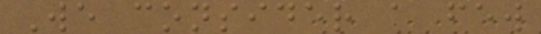We consider a few
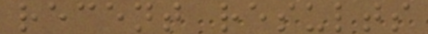recent results
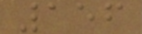156
